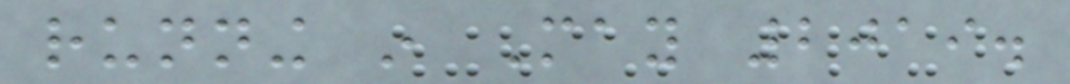running in May 2019.
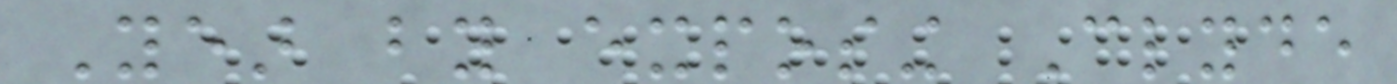Year by exposing Clyde
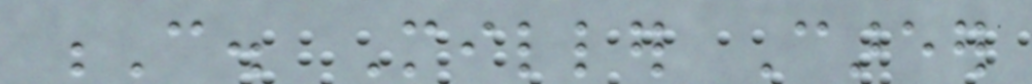C. Miller Career
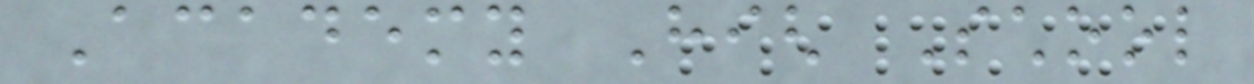Academy High School
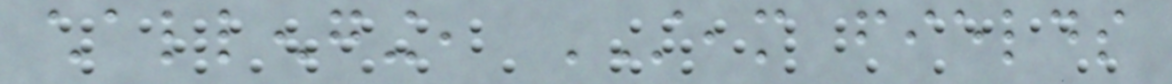challenging, STEAM fields
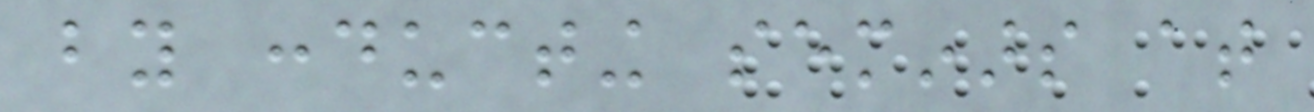by conducting seminars at
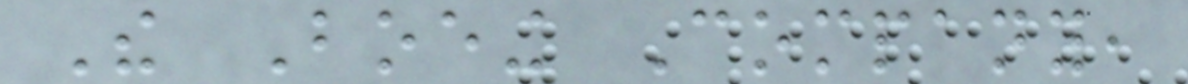The Boeing Company,
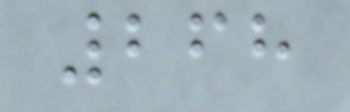268
